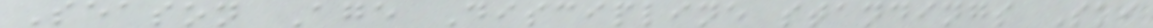Season Age Discipline standings Ski
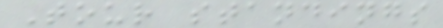Tour standings
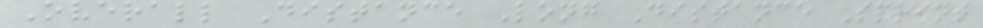Overall Distance Long Distance Sprint
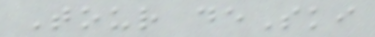Tour deSki
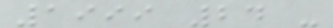1999 24 -
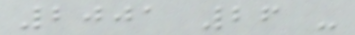2001 26 -
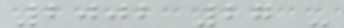2002 27 -
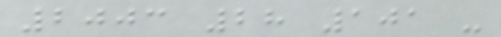2003 28 101 -
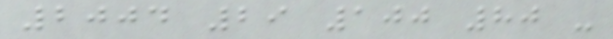2004 29 100 80 -
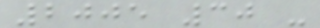2005 30 -
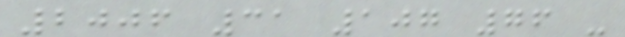2006 31 107 76 -
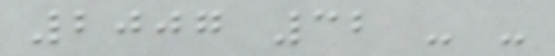2007 32 - -
